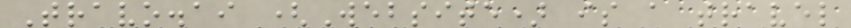Travo.ai (Website) is a travel
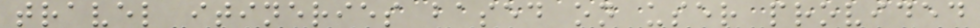travel itineries based on user provided
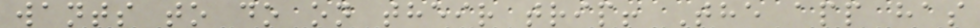wants to do on their trip! The app has
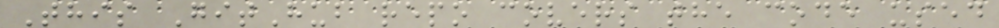This GitHub repo covers the code used
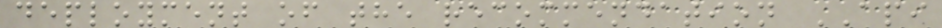deployment of the recommendation API
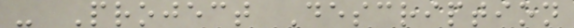- Project Description
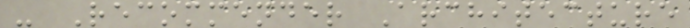- Recommender Architecture
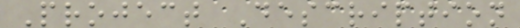Project Description
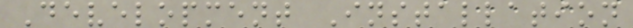Development Installation
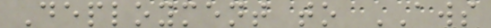Deployment to AWS
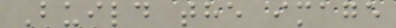Build the image
